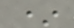*
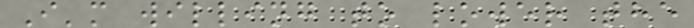I'm willing to lower the
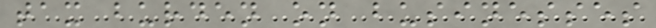tax burden on businesses
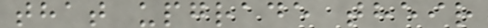that upgrade their
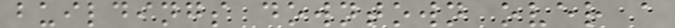buildings downtown over a
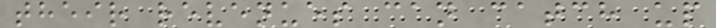their revenues can catch up
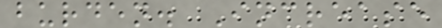burden. Increase
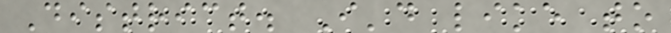District. I'd like to
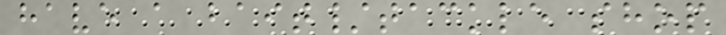have a bait/tackle shop
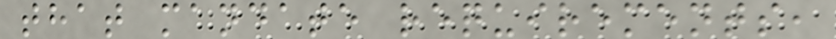that mandate requirements,
